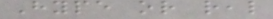Hype or real
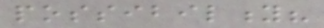possibility?
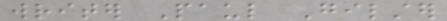writer Paul Gilster
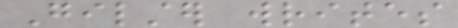Gilster writes
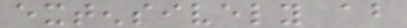extensively about
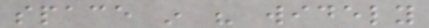space in his widely
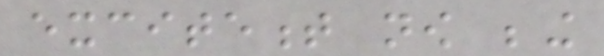excitement now being
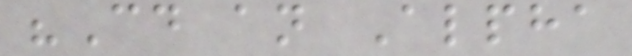"Could an Alpha
